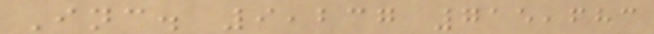Inc. 9,237 715,683
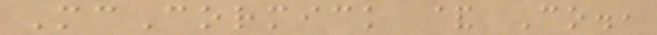McCormick & Co.,
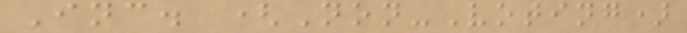Inc. (Non-Voting)
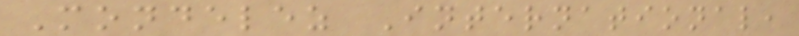Mondelez International,
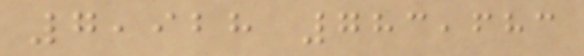7,928 783,683
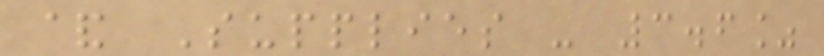& Supplies - 3.6%
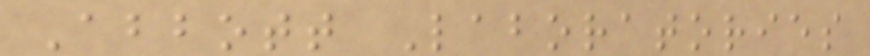Abbott Laboratories
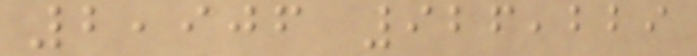2,906 926,229
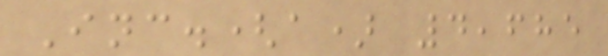Inc.(a) 4,685
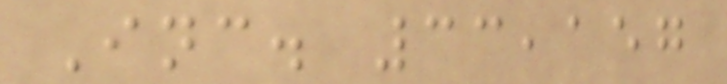Inc. 33,157
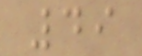49
